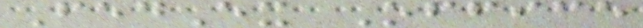FedEx Office
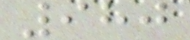980
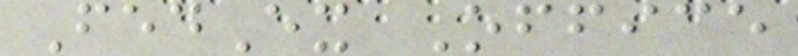FedEx Office
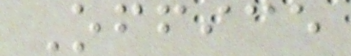Office
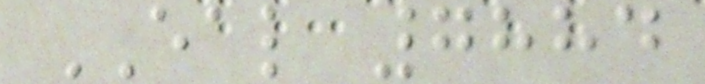EAL 7884
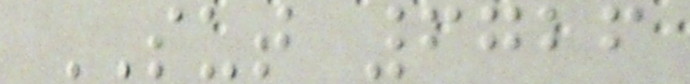SUT 6726
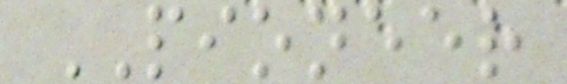PIONEER
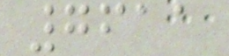7611
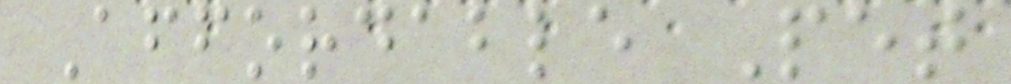Affordable Pet
